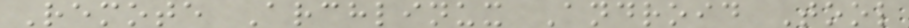Remote Archlinux Android Tool
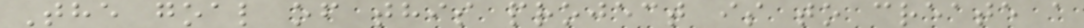The goal of this project is to create a
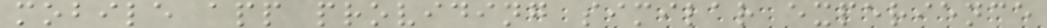mobile app providing similar experience
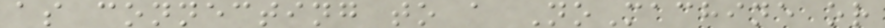as connecting to a NoMachine or
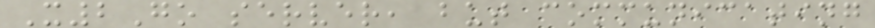X2Go server, but communicating
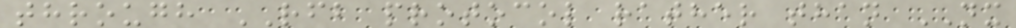through RFB protocol rather than NX
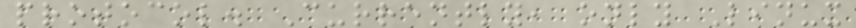protocol. Currently, only Linux
